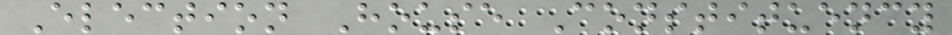Election House Constituency
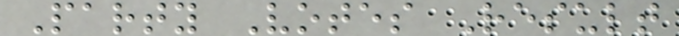Party Votes Result
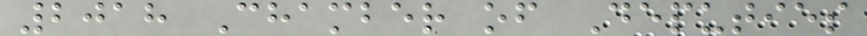2018 Chamber of Deputies
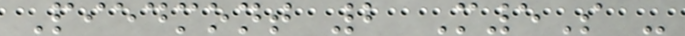Piedmont 2 M5S -
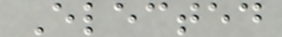Elected
